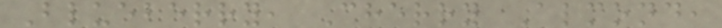Blueberry, Cherry Almond,
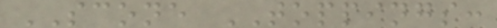SCONE TOPPINGS:
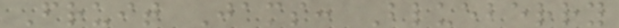Fruit Jams: Blueberry
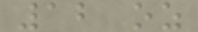12 oz
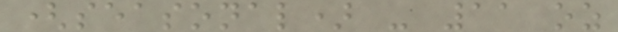(seasonal) - 11 oz
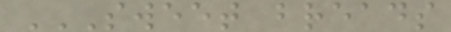SWEET BREADS
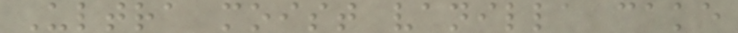Ultra moist vanilla cake
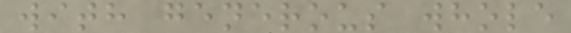with generous whole
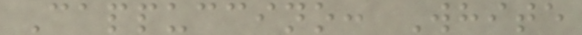Cappuccino: White
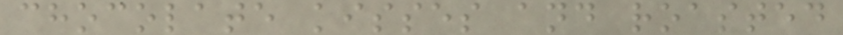chocolate kisses and roasted
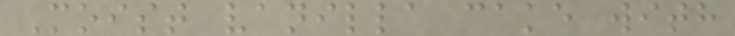Moist vanilla cake with
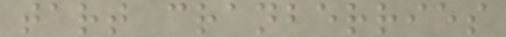tart cranberries
